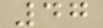47
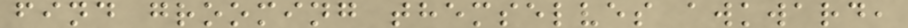find grooming themselves awkward,
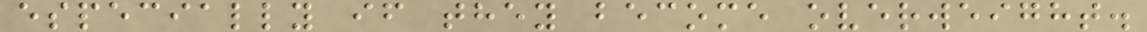especially if they become overweight.
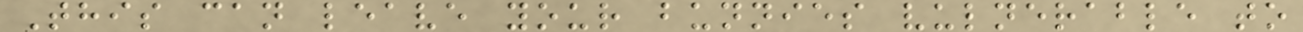This can leave your bunnies vulnerable to
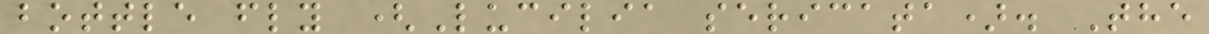bottle fly (Lucilia sericata). The
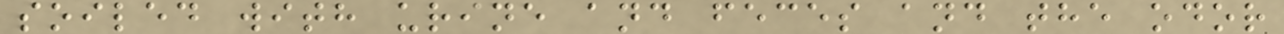soiled with urine and feces and the odor
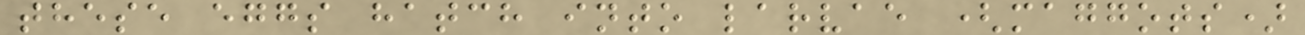these eggs hatch into larvae (maggots)
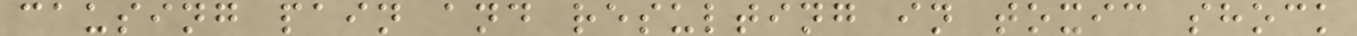causing pain and resulting in toxic shock
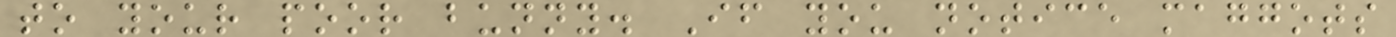to your poor bunny. If you notice maggots
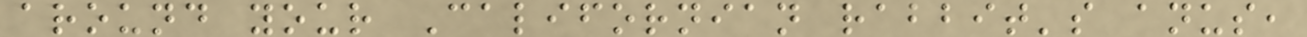around your Californian rabbit's anus,
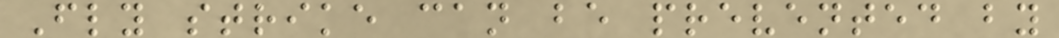Fly strike can be prevented by
